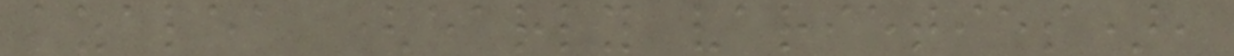azalea (early varieties),
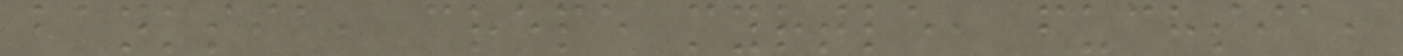banksia, crepe myrtle, fuchsia,
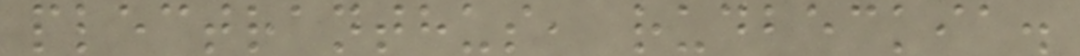plectranthus, rudbeckia.
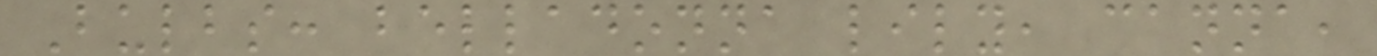Bulbs: belladonna lily, canna,
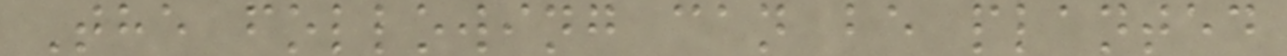The following can be planted
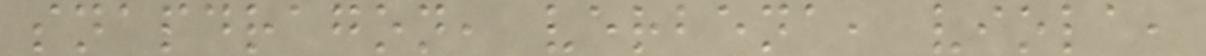snapdragon, verbena, viola,
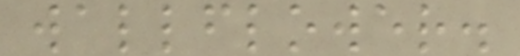wallflower.
